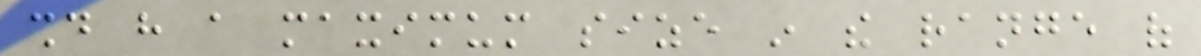should have a maximum size in the range of
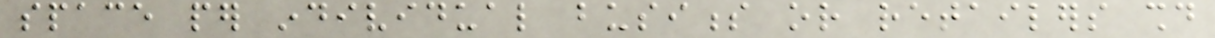space per individual business or retailers should
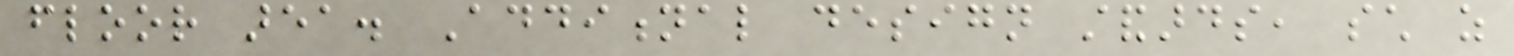floor area. Additional design standards, such as
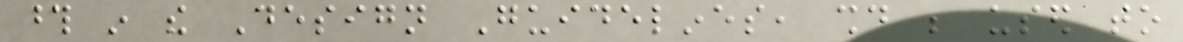those in the Design Guidelines, should be used to
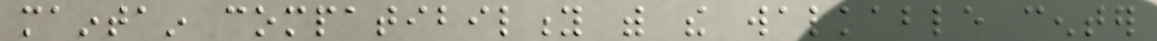maintain compatibility with the walkable center
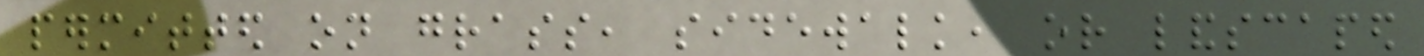permitted on grass, sidewalk, or landscaped
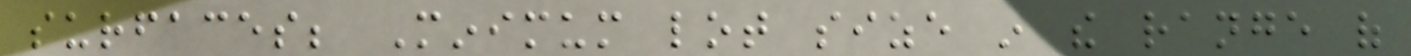surfaces; Minimum lot size in the range of
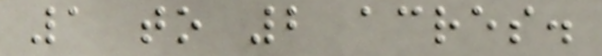1 to 2 acres.
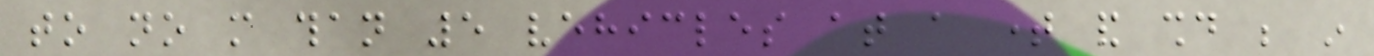to no more than 5 vehicles at a time and should be in
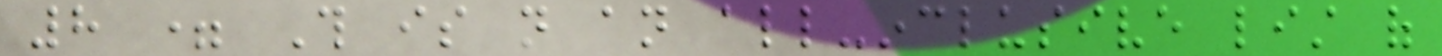8 = This is not an all-inclusive list of
